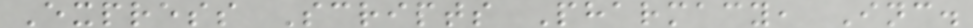Express Scripts Pharmacy, Inc.
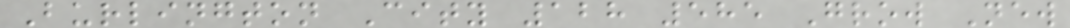Burlington City 128 585 Grow New
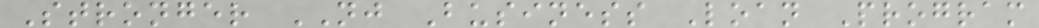Stronger NJ Business Loan Program
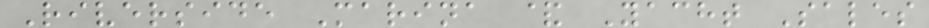Riverside Marina & Yacht Sales
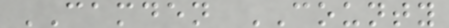CAMDEN COUNTY
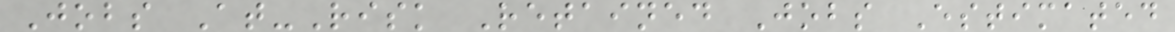Jobs At-Risk Retained Jobs Estimated
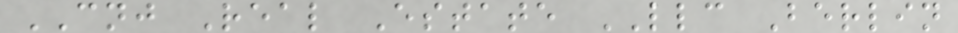CNJ Real Estate LLC Berlin
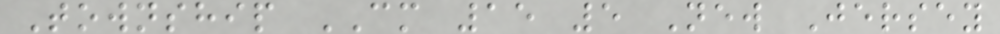Township CM 15 5 New Jersey
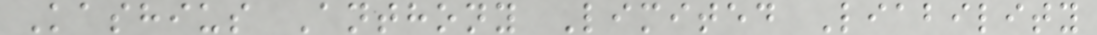Kashius Anthony Limited Liability
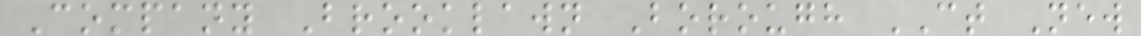Company Brooklawn Borough CT New
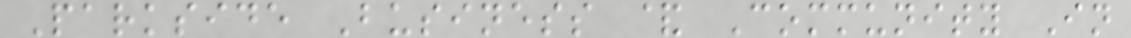Parkside Business & Community In
